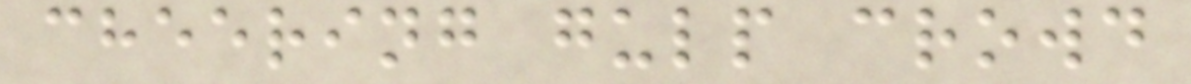cheering gulp crowd
